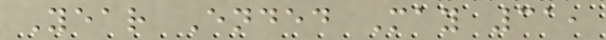Year Ended May 31,
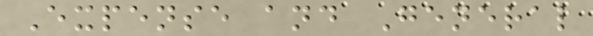Expense and General
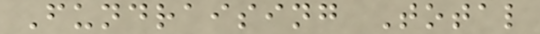Fundraising Total
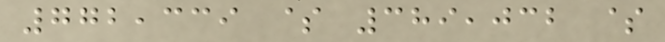772,339 $ 389,032 $
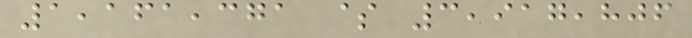1,161,371 $ 3,917,806
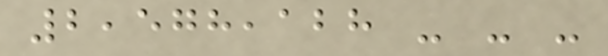2,578,128 - - -
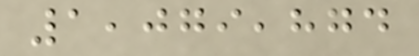1,079,874
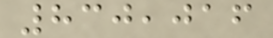830,016
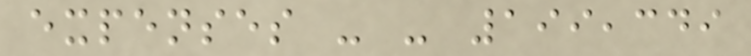expenses - - 199,349
